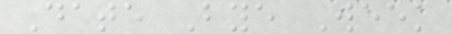Date Bye Week
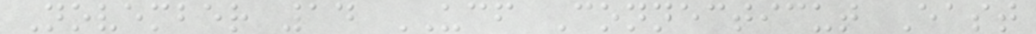November 14 UCF Connecticut East
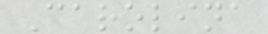Carolina
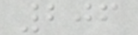206
